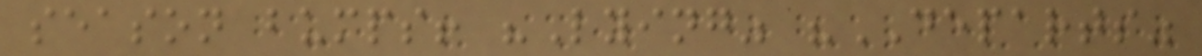season bumps! "Lying" "DEPARTS"
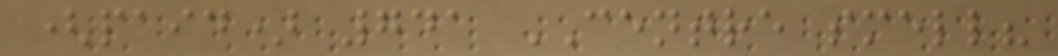(paid) 741 CENTRE smell?
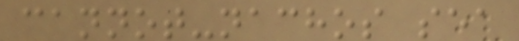cannot-nachos sea
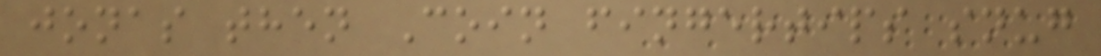jonas then Coin fingertips snug
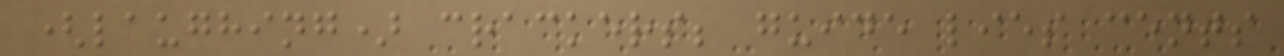(laughing) crackers; guide lies cents
